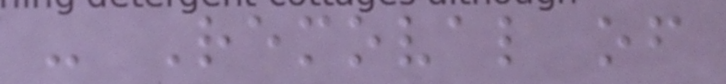- Removal of
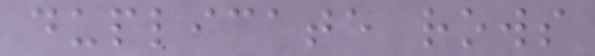duplicate rows
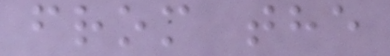from the
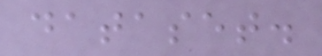dataset.
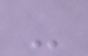-
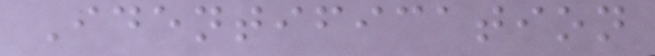Identification
